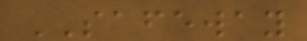SAFEWAY
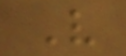V
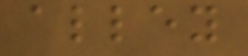alley
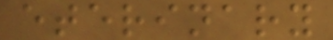eterinary
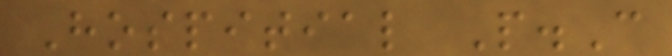Hospitial P.C
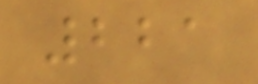221
